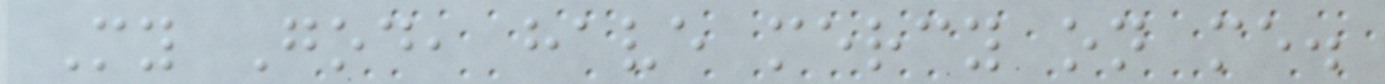My God, have mercy on me.
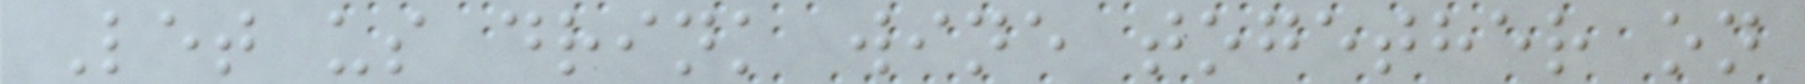Let us drink wine together on
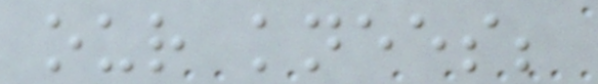our knees;
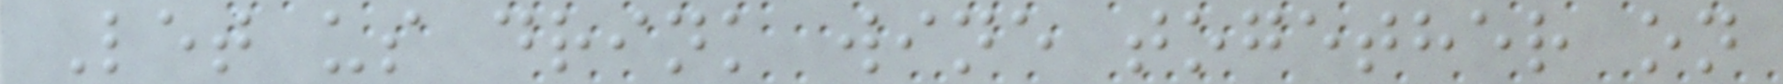Let us drink wine together on
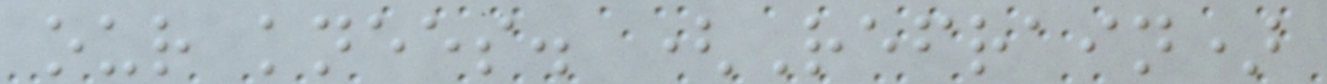our knees. (Refrain)
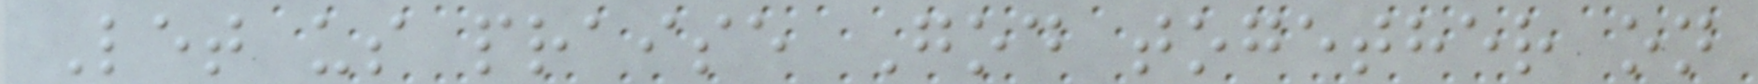Let us praise God together on
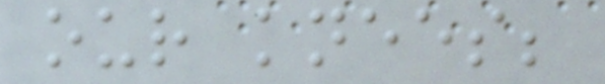our knees;
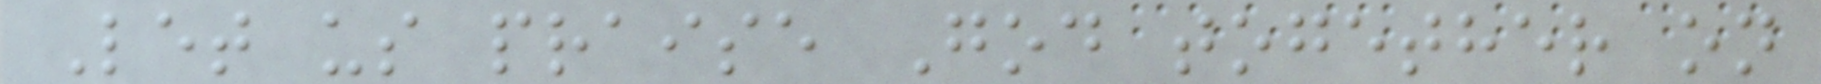Let us praise God together on
